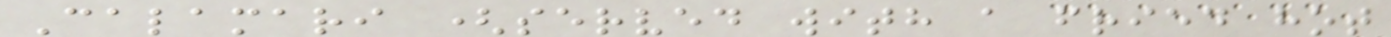Calamari (served with a fried hot
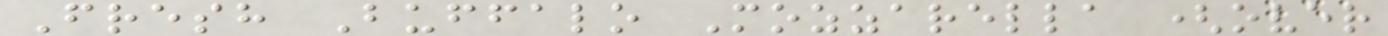Fresh Buffalo Mozzarella (over
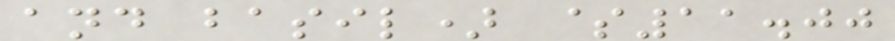and basil) $11.00
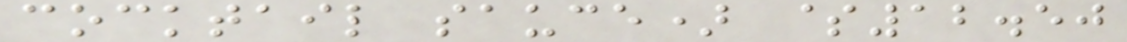cocktail sauce) $12.50
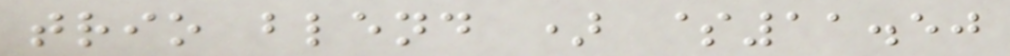trio blend ) $11.50
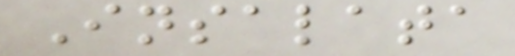Insalata
